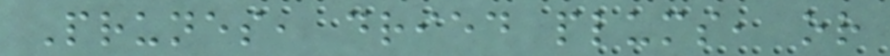Prunes, dried plums, or
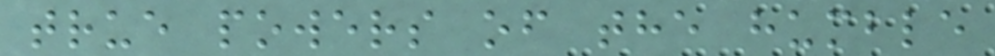true powers of the humble
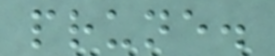prune.
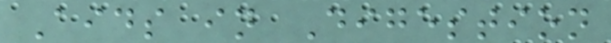Aids in Digestion
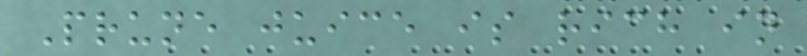Prune juice is rich in
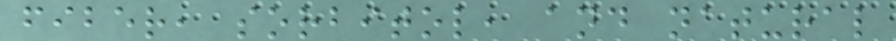fiber, sorbitol, and natural
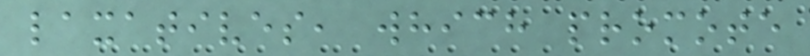laxatives, which promote
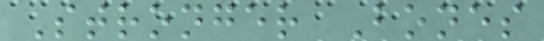Stronger Bones
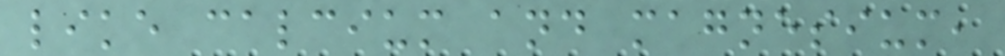like calcium and magnesium,
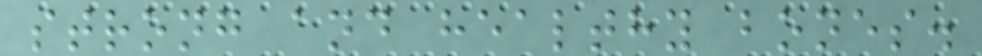strong and healthy bones.
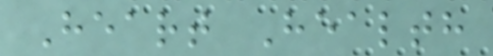Heart Health
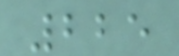225
